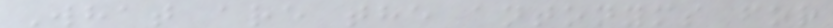What are the antonyms for
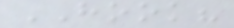HOOK?
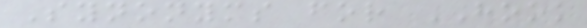Synonyms for HOOK
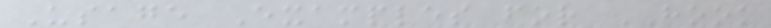Usage Examples for HOOK
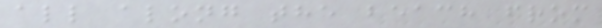all along the beach from
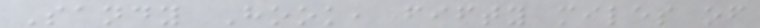Sandy Hook, fifty miles of
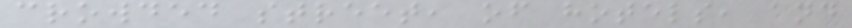crowded street, of hotels, and
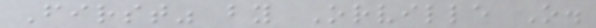First" by Orville O.
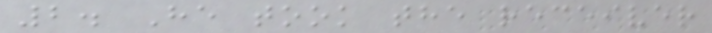2. He took the receiver
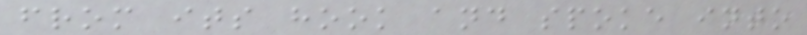from its hook and spoke into
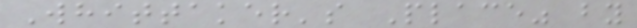Whittaker's Place" by
